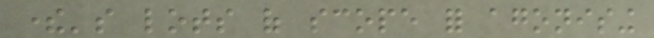there's lots of scope for agonising
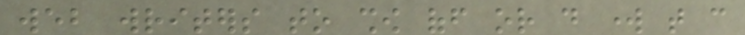web writers to show off or do work that can
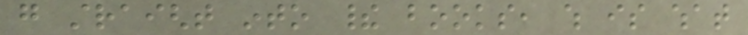go straight into their books, which is what
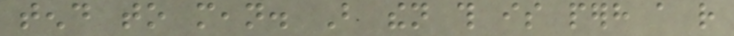tend to mean. But then this is perhaps a rather
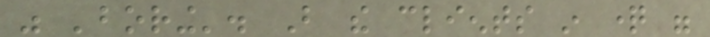was 'boring'. But the clients in question were
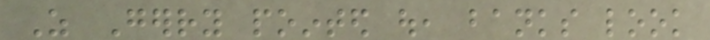As Gerry pointed out, banks look
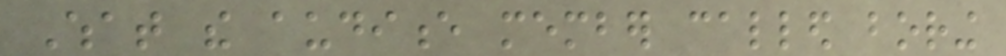What the audience member called boring
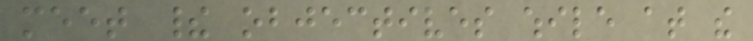meet their objectives while at the
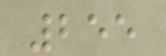255
